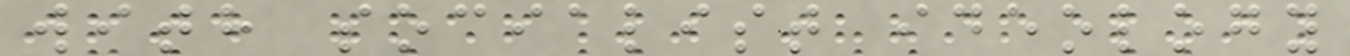with socialist ideology
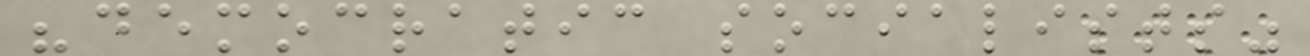"democratic socialists"
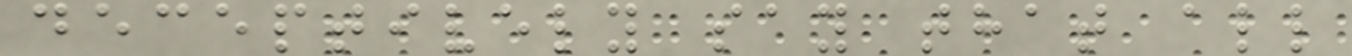deceptively say that all
